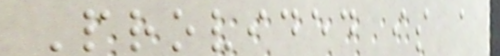Provided is a
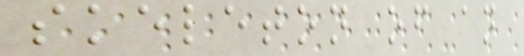skeleton of an
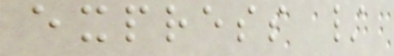express /
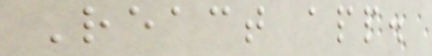React app.
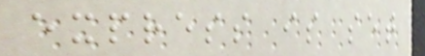express is set
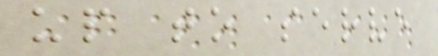up to serve
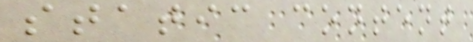static content
